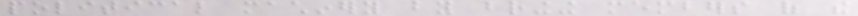political machinery by bringing members of the
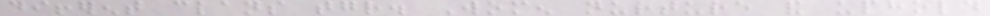different clans together. Women nurture and uphold
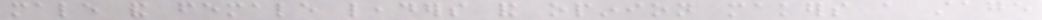male and female leaders and opinion makers a stage
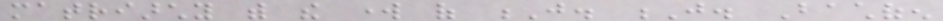matriarchy with the work of J. J. Bachofen
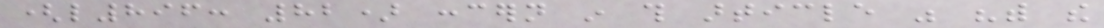(l896: 82) concern in this article was "with the
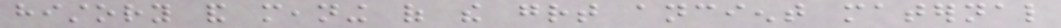history and meaning of the great ancient maternal
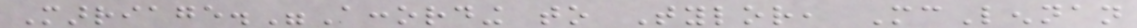Marriage."According to Tylor, McLennan
